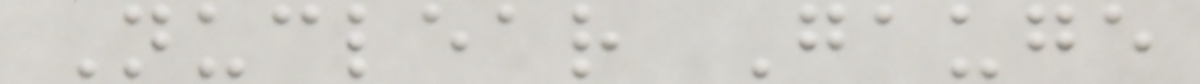Nuclear Gauge
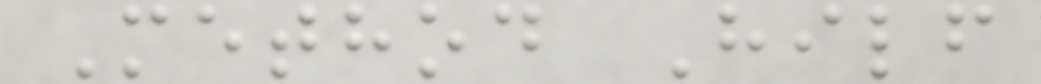Method Hilf
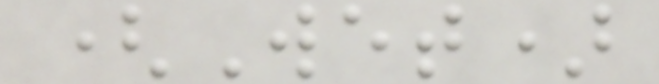(Wet)
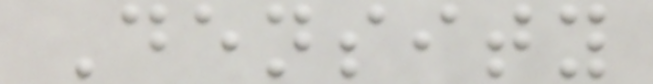Density
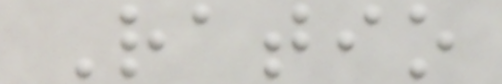Ratio
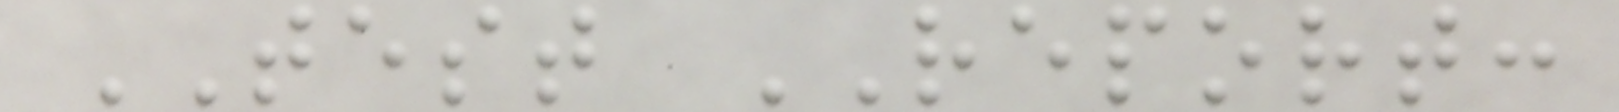TEST REPORT:
